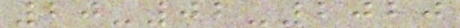20-02-2020
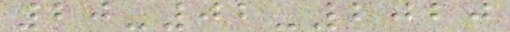20-02-2020
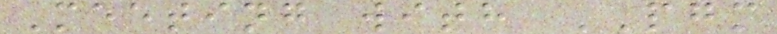Meeting with PGM
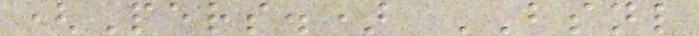(Pers.) BSNL
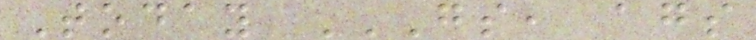Today GS, AGS
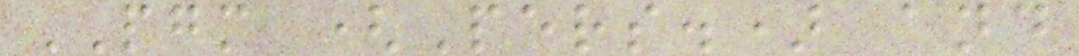PGM (Pers.) and
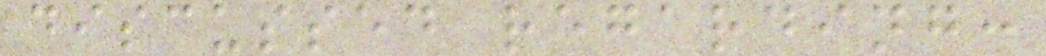discussed regarding:
